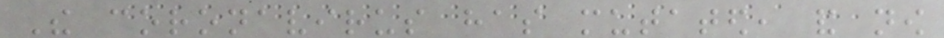The coronavirus has mutated, and now
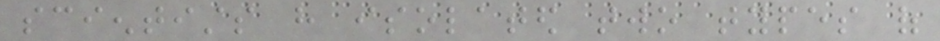scientists have isolated two types of
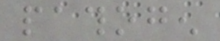pathogen
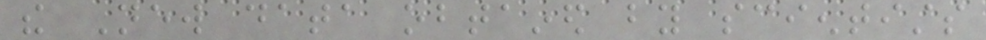the New data obtained by scientists
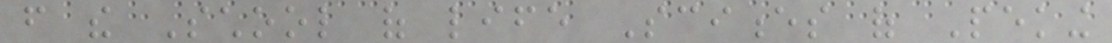from the School of life Sciences of Peking
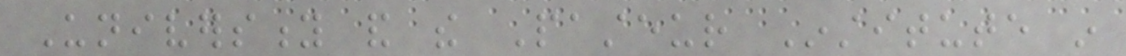University and the Pasteur Institute in
